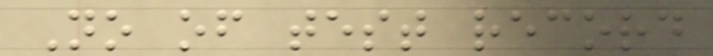No of test record
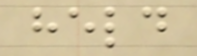held
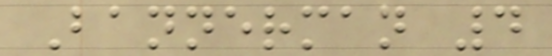Bannerman 4
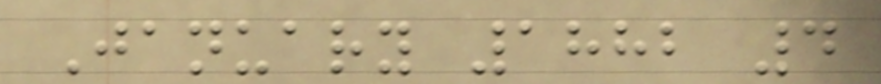January 1882 4
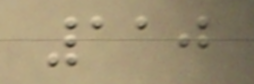110
